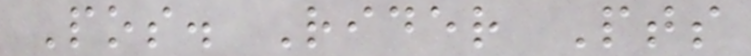Pos. Rider Pts
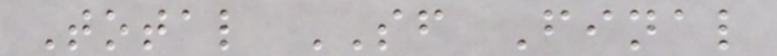Total SF Final
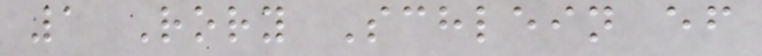1 Rory Schlein ef
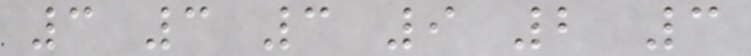3 3 3 9 2 3
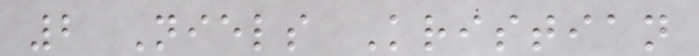2 Niels Kristian
